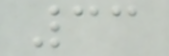33
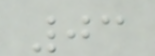03
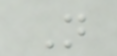N
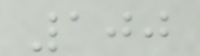100
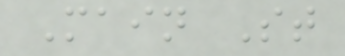Main St
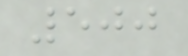500
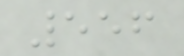556
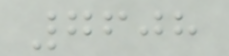7608
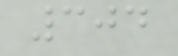304
